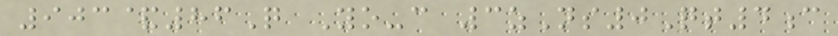903&86Q Yo-c 3zNs0Qt4c
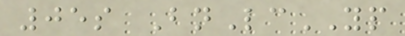05s BnLcYP
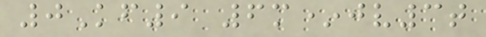0Kf9 6m*jv3t
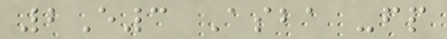2E3 Asba -fp
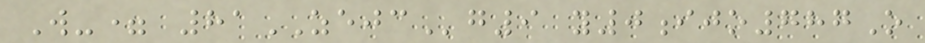W-= 81ZEJCg9 y0ijo787O
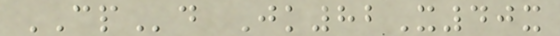CPd Jk82X40x
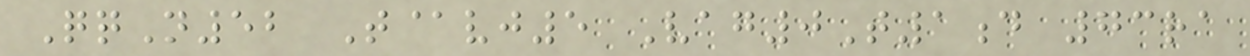QqN52 T@vj5 Vag0T1d 73ra
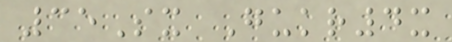35Sx Gukr4x
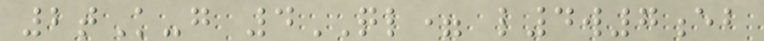2tK-g 4QL= l4w7eb
